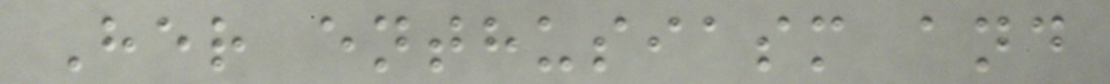Her enthusiasm and
